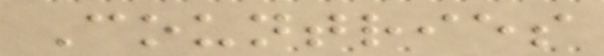Countries
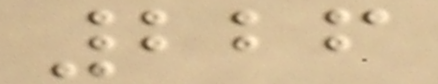226
